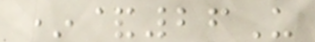*&26U
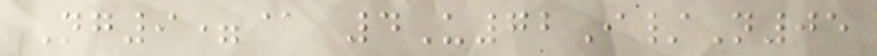Ng9=@ 4U72I/N05
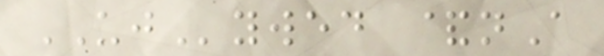UJywed &nA
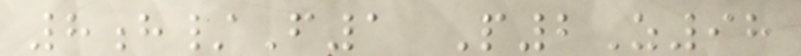8h/F1 P2Z98
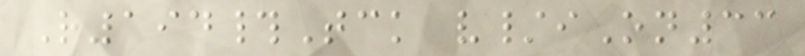R194#Tck v/iOn33
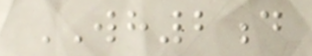WH2d
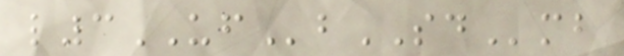l3UFbSDmb
